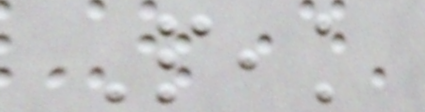Peak
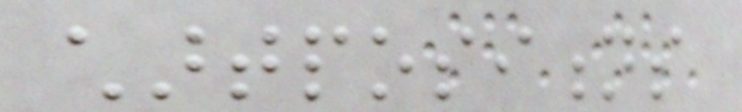chartpositions
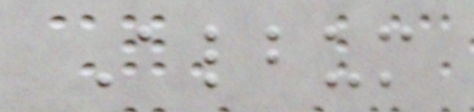Album
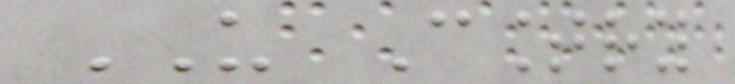US Country
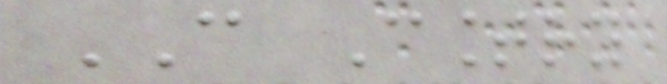CAN Country
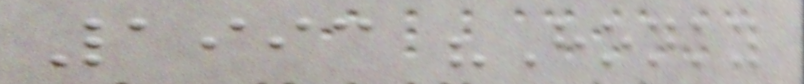1993 "Honky
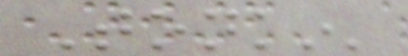Tonkin'
